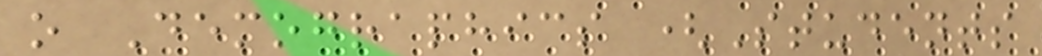o Demographics (Students
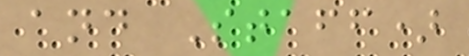and Staff)
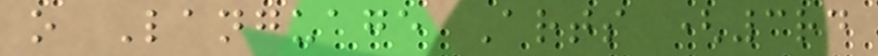o Language Arts (3rd
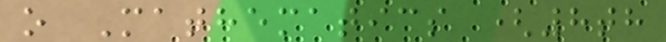o Mathematics (8th
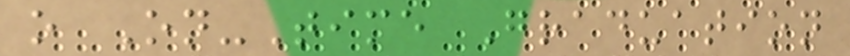o On-Time Graduation
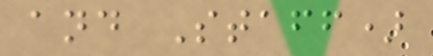and Staff)
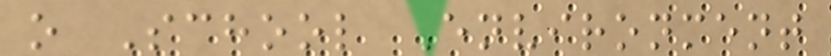o School Environment
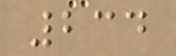234
